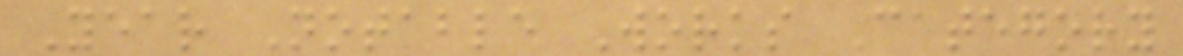Year Notable Works Category
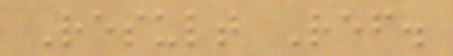Result Ref.
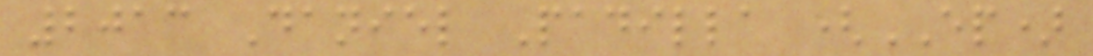2013 Daniel Padilla (EP)
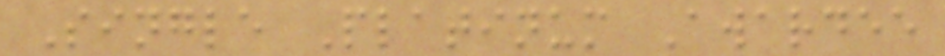Single Platinum Awardee
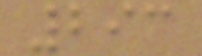293
